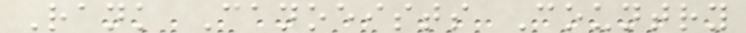Rank Canoeists Country
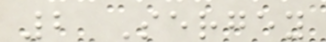2 Sergey
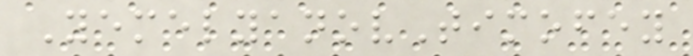YemelyanovTimofey
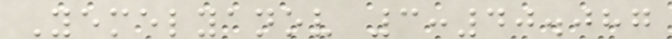Yemelyanov 3:40.087
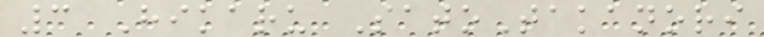3 Hikaru SatoTakanori
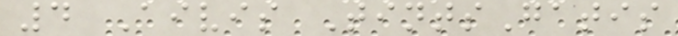4 Aivis TintsGatis
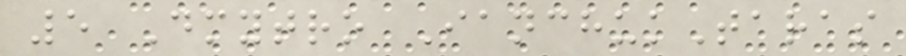5 Dmytro IanchukTaras
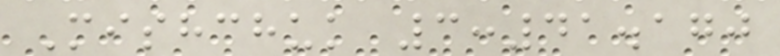Mishchuk 3:41.170
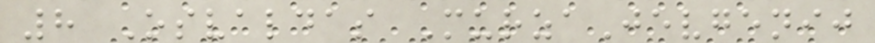8 Osvaldas MurzaJevgenij
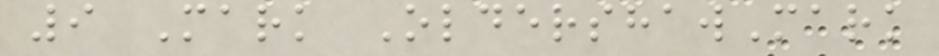9 Mark OldershawMark
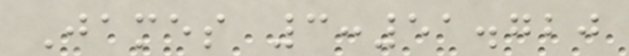James 3:51.720
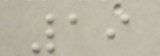19
